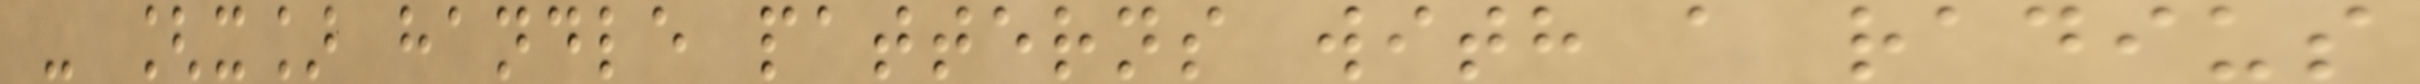- [x] handle patterns with a radius
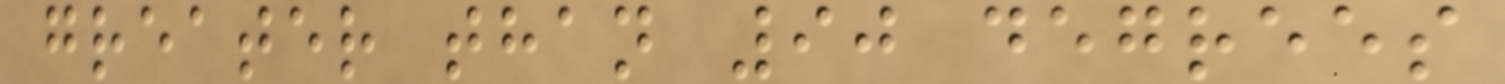greater than 90 degrees
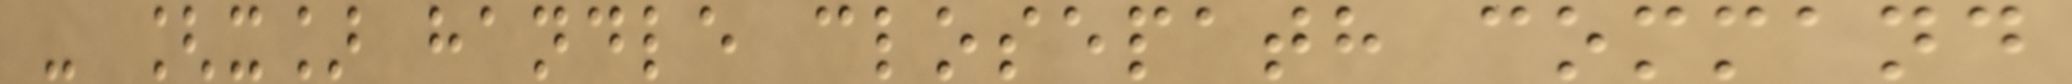- [x] handle closepath command
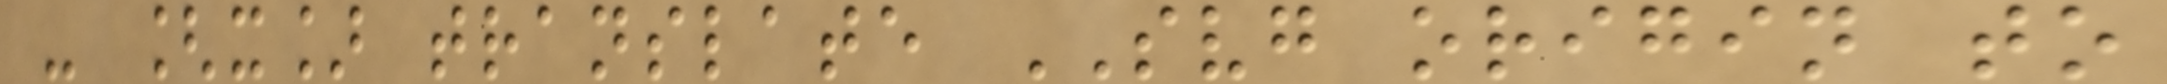- [x] translate SVG origin to
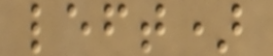left)
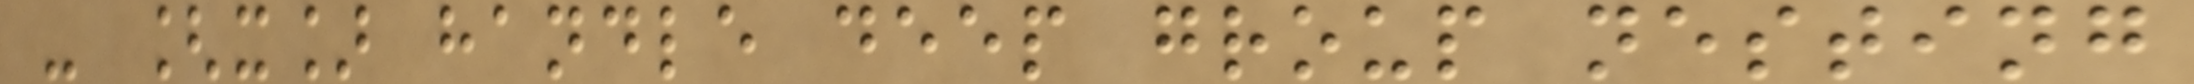- [x] handle deep group nesting
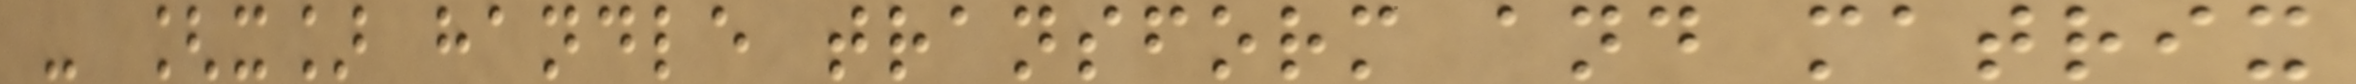- [x] handle transform and matrix
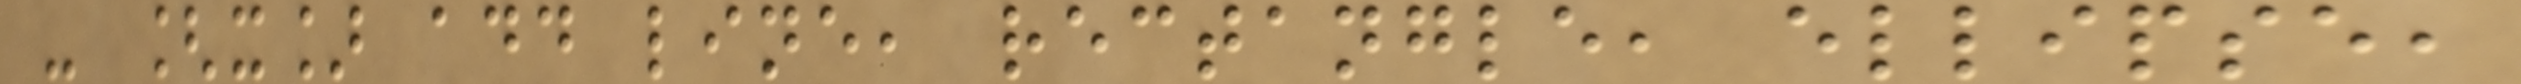- [x] add line, rectangle, ellipse,
